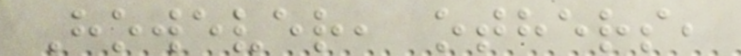However, others,
